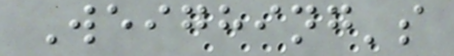Weighing's
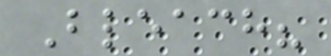Bleach?
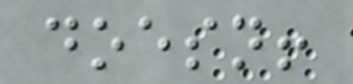doesn!
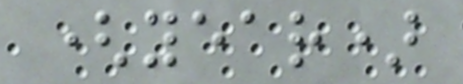(year)
